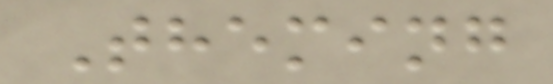Theming
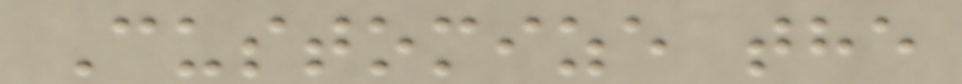Customize the
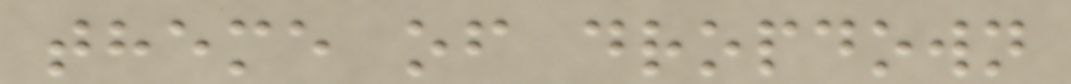theme of dropdown
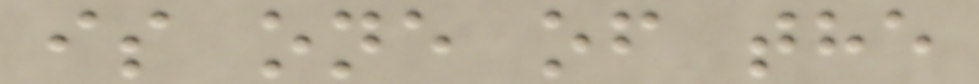is one of the
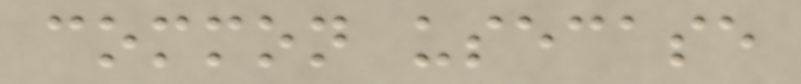common usecase
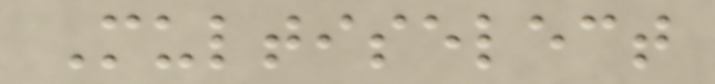Multiselect
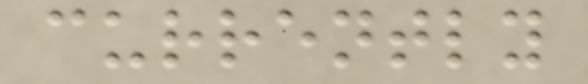currently
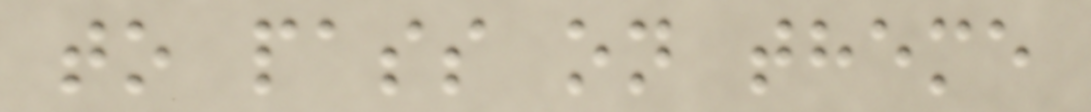to pass on theme
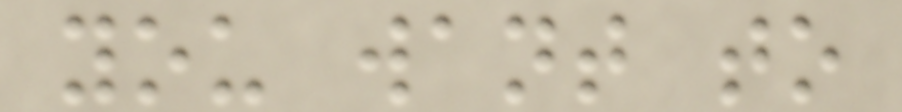you want to
